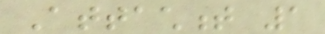Attachment 1
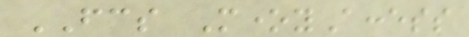FCS MoneyAccess
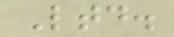Ltd.
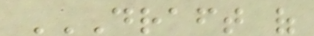DRAFT OF
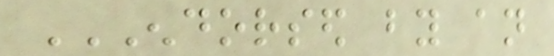ENDORSED BY AN
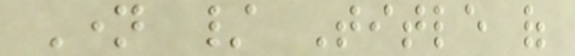Name / Title of
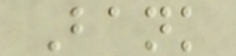Bank
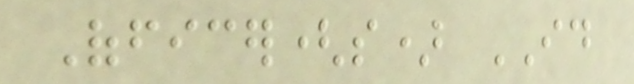Officer(s) ID
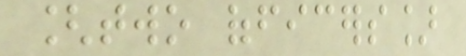[two officers]
